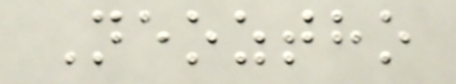Neoztho
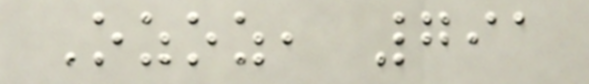Ozoz, 791
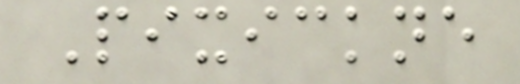Pixickne
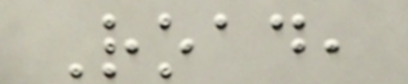Road,
